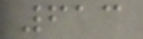613
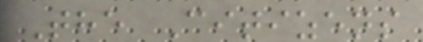The Citizens
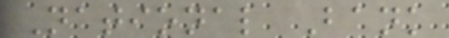National Bank
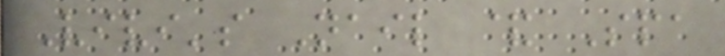Vivi's Nail & Spa
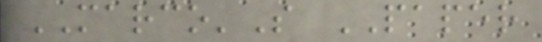MARCO'S PAPER
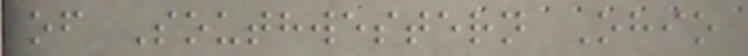of Southwestern Ohio
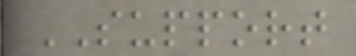SUPPORT
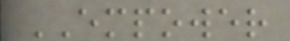EMPOWER
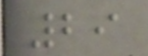29
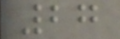27
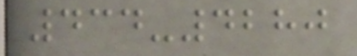434-4280
